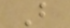B
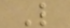L
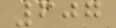607
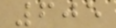605
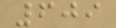609
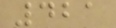421
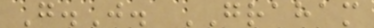G.J. GRAHAM
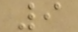9
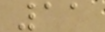11
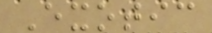Exotic
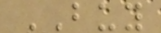BUY
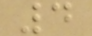4
